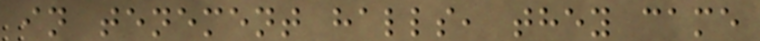in tenement halls, they came
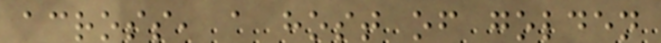across, a host of golden
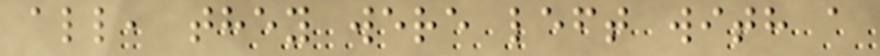all, they were left with a
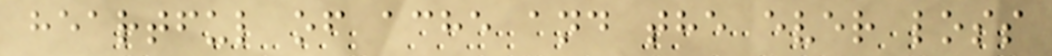heartful of ache and the ever loss
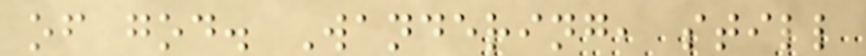of god. Wandering, still
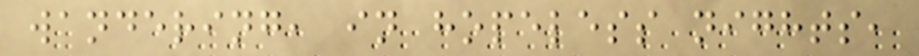wandering, in hopeless nights,
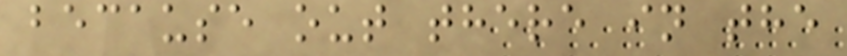because out there in the
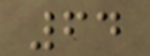64
